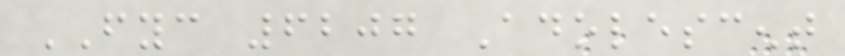FYC 6207 Adolescent
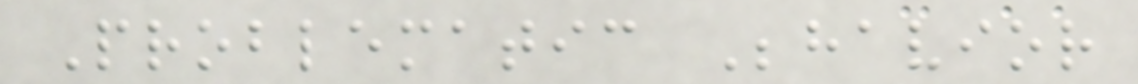Problematic Behavior
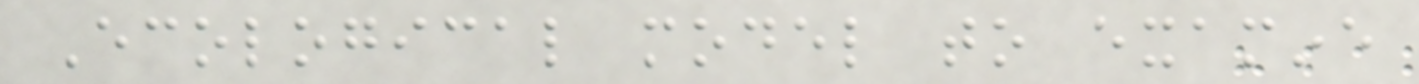Ecological model to examine
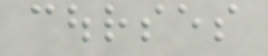courses
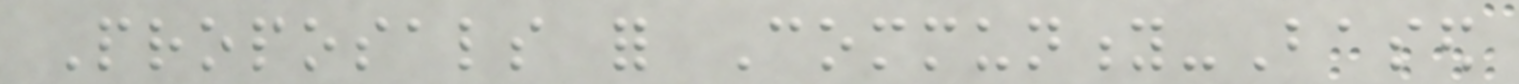Proposals for Community-Based
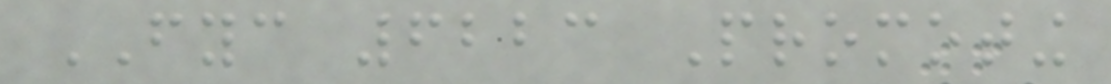FYC 6223 Promoting
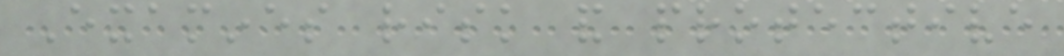Examines risk and protective
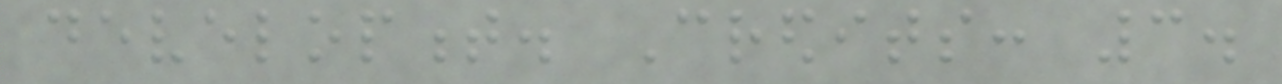development. Credits: 3.
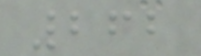262
